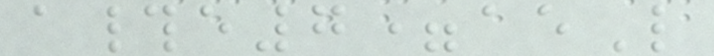a#e7=aeL
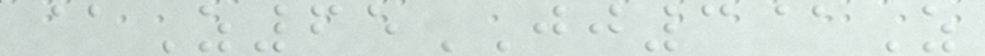@Z65JJ3@Z
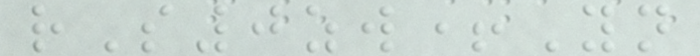rS0zw+Yn
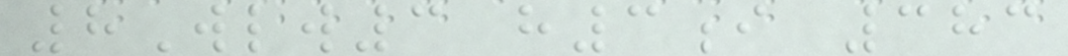8Wlw3 h3i 383
